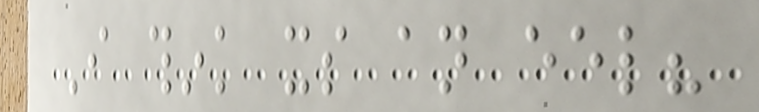I think its an eel?
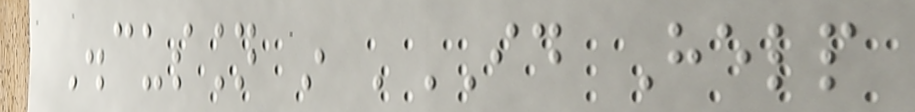Discussion in 'ID Help
